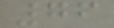76
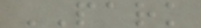PARK
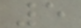5
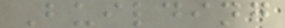Building
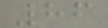86
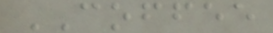COFFEE
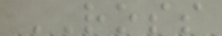ROSS
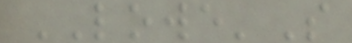LOWE'S
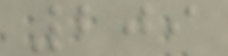209
